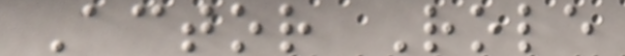Actor Role
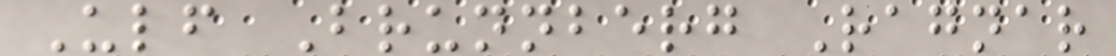Ulf Brunnberg Ragnar
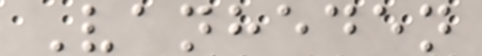Vanheden
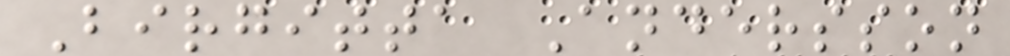Birgitta Andersson
